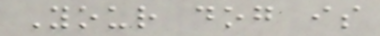Your dog is
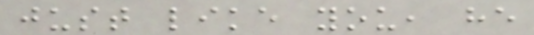just like you, he
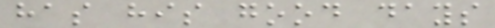has his good days
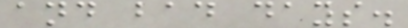and bad days.
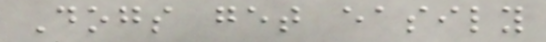Dogs get easily
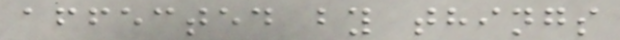affected by things
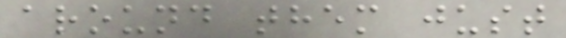around them just
